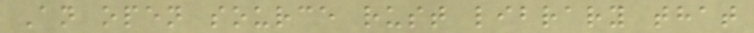An open source rust library that
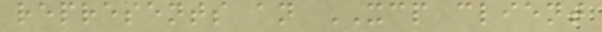represents an XCP client
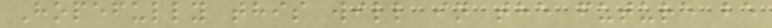Hopefully this will in the future be
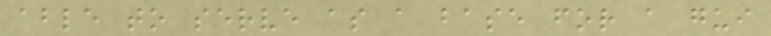able to serve as a base for a gui
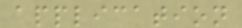application
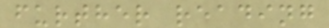further reading
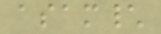asam\
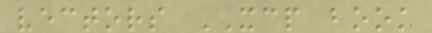vectors XCP book
